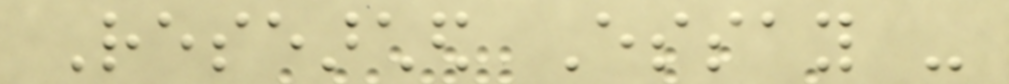Researched Essay -
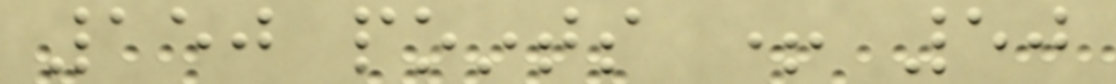150 points + 50
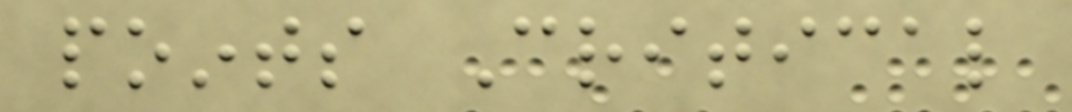points Critical
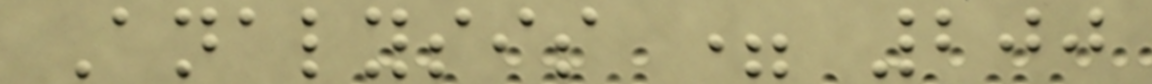Analysis = 200
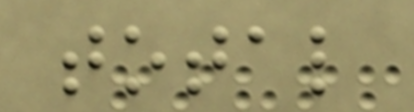total
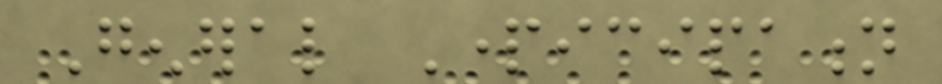General Participation
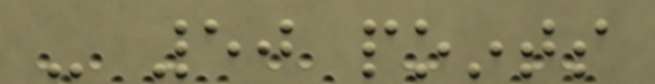- 50 points
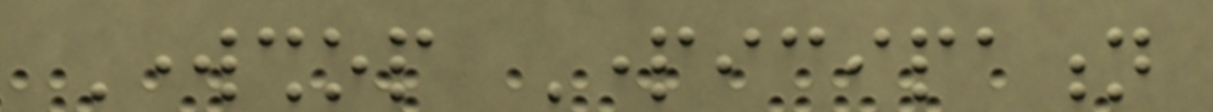Workshop Participation
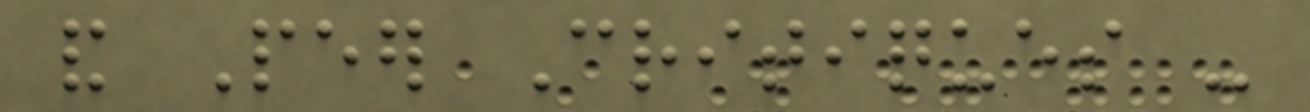and Peer Critiques -
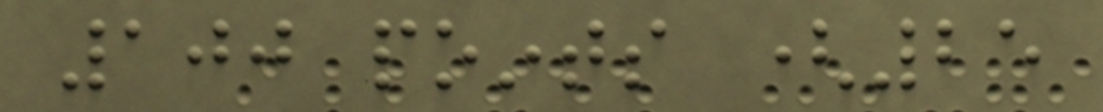100 points (25
